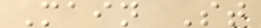Main St
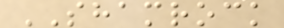SHAMROCK
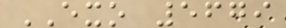EXO 5679
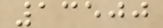13500
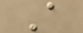A
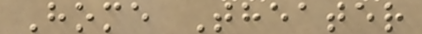Home Theater
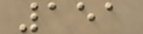151
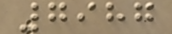7987
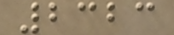2323
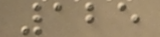125
